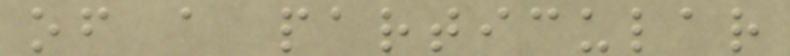of a particular
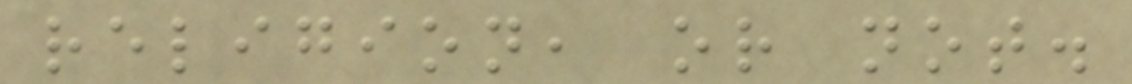religion, or not.
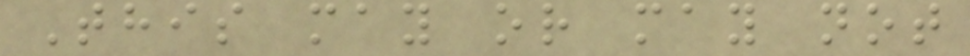This may or may not
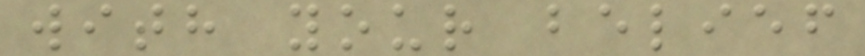with your belief
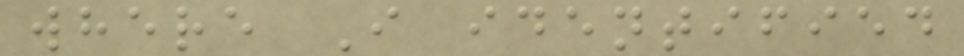where I identified
